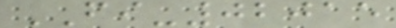FI-02015
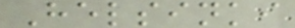Helsinki
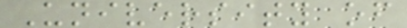University of
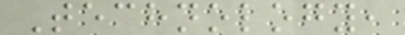Technology,
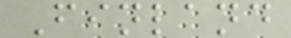Finland
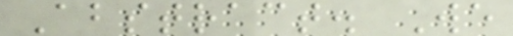Abstract. We
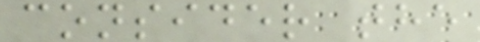consider the
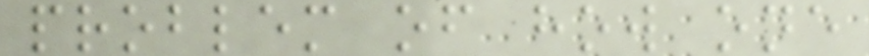problem of how one
